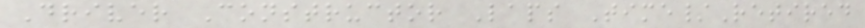Driver Constructor Laps Time/Retired
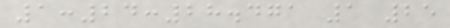1:24:28.471 1 25
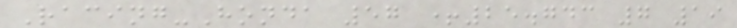Racing-Honda 57 +25.743 7 19
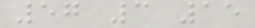57 3 15
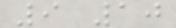9 10
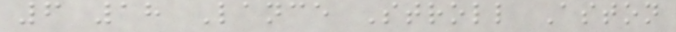6 18 Lance Stroll Aston
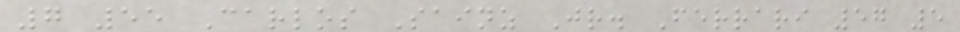7 55 Carlos Sainz Jr. Ferrari 57 5
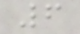6
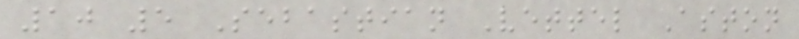10 5 Sebastian Vettel Aston
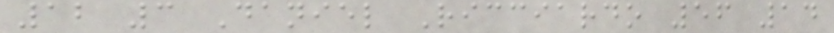12 3 Daniel Ricciardo 56 14
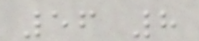56 8
